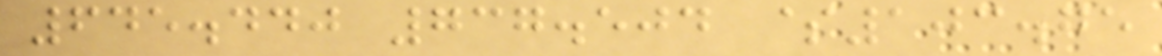645.440 737.504 $103.75
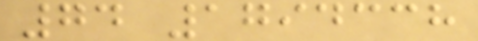74 1794338
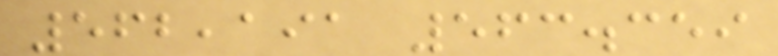562,191 563.359
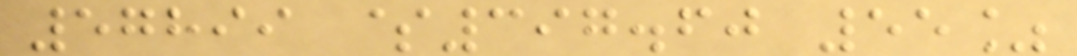57899 $397.60 55%
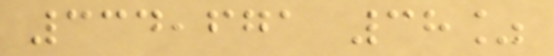334,671 38%
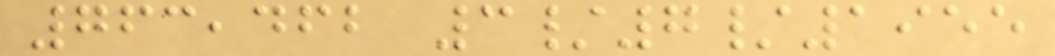763,462 3/7/1955
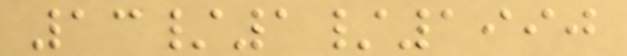13/1/1990
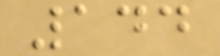144
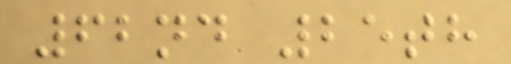62nd 25th
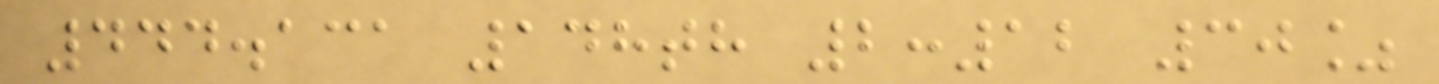444.131 148th 2:12 30%
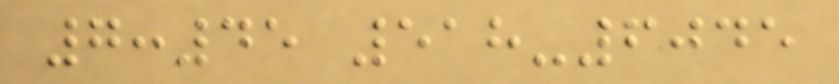7:45 518-6045
